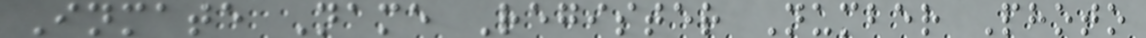Inmate Name Register Number Photo
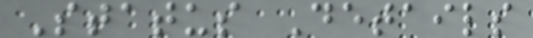Status Details
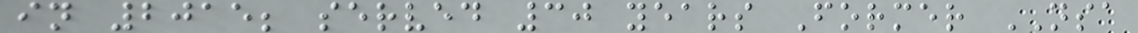in 2015; served 30 years Former NSA
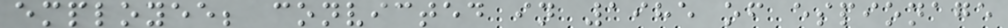employee; convicted in 1985 of espionage
